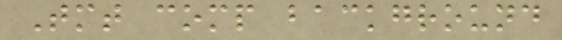Tmt comp background
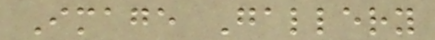Image Gallery
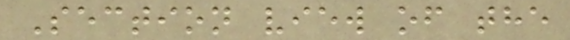Section view of the
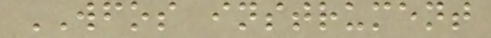WFOS instrument
